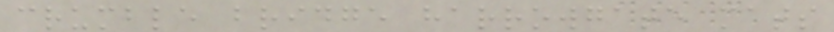crumble bridge harrowgate mats
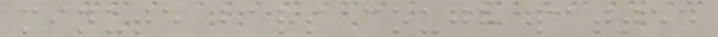minute bars cough patted
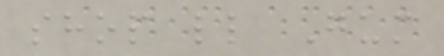shop ll Gum
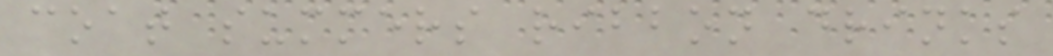coat summers ribbon drinks
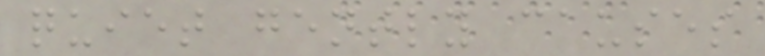quiet gently causes
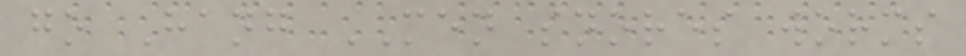go Hang MEN snores worms
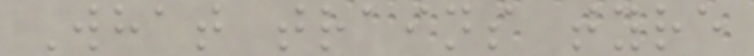What trains tyre
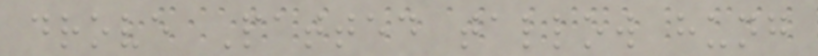drove Patted tallow hung
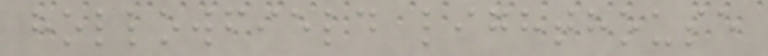hollowfield lighthouse
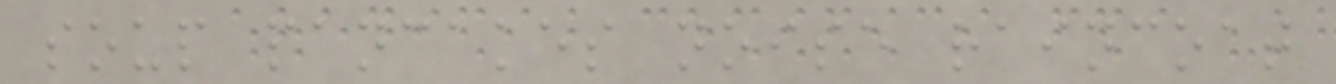soup pancakes noise raincoat
